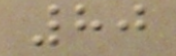80
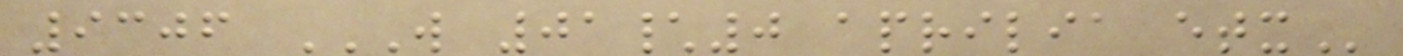9306 W 01\0 APRILIA ETX
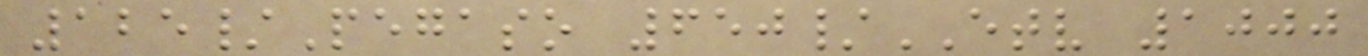125/Pegaso 650/ETV 1000
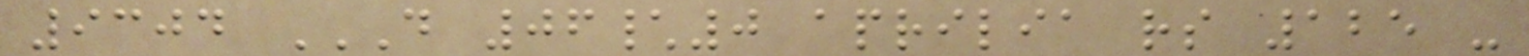9304 D 06\0 APRILIA RS 125 -
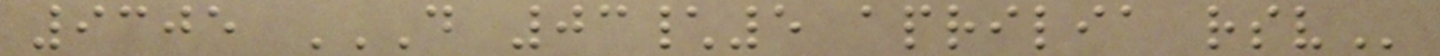9305 D 03\5 APRILIA RSV
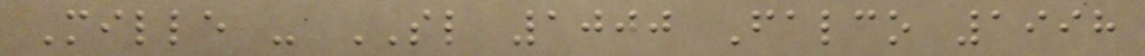Mille - SL 1000 Falco 1998
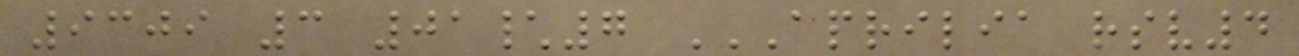9309 3 01\7 APRILIA RSV4
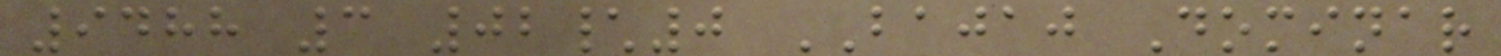9488 3 02\0 BAJAJ Dominar
